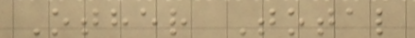Other Total
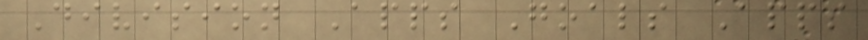Division Apps Goals Apps
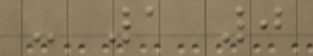- 1 0
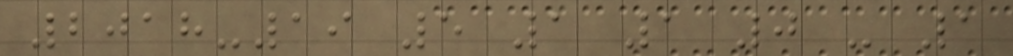2018-19 5 1 1 0 - 1
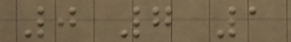0 7 1
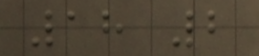18 2
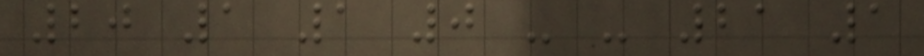20 1 1 0 - - 21 1
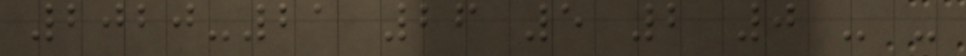2020-21 26 5 2 0 - -
